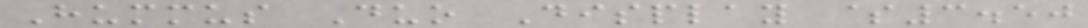Hummus Duo Display $3.50
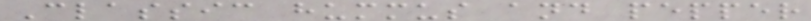Classic hummus and pepper
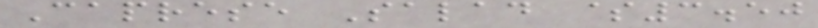Caprese Salad $3.50
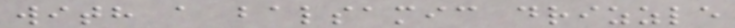with a balsamic drizzle
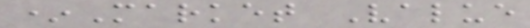*Market Value
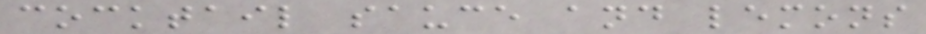cocktail sauce and lemons
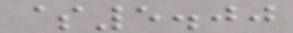$5.00
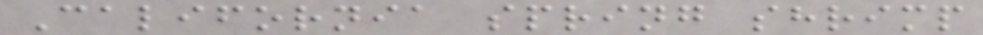California spring shrimp
